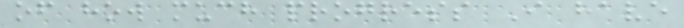of how much progress I have
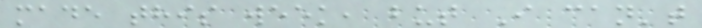made this week, but I can't
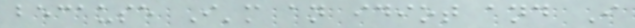because I'm an idiot and I
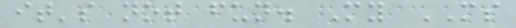it's not fun. My MS
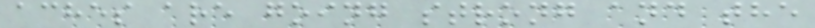aches are going strong and the
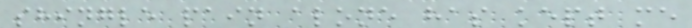shingle pain alone has kept me
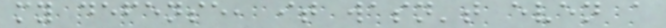my defense, it wasn't even a
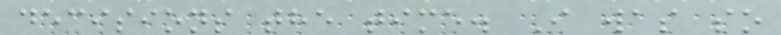decisions the time. I was so
